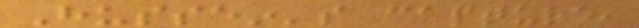Hussein's capture,
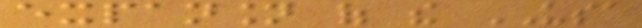expansion of the USA
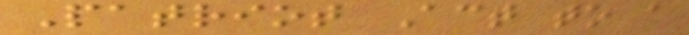Patriot Act to a
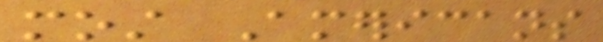most Americans
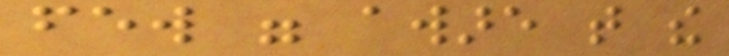few were aware that the
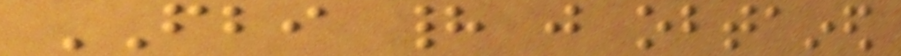FBI had just obtained
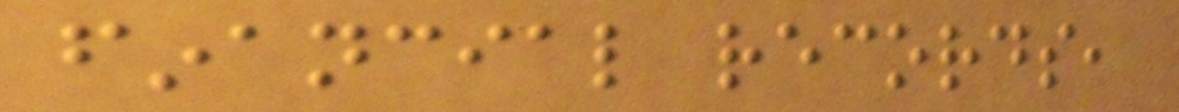financial records,
